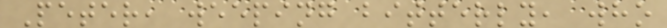Peter, weeping bitterly, who
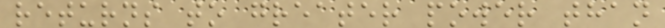returns to greater power than
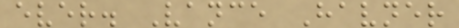ever. Vance Havner
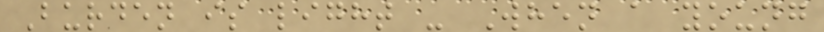Burden is light - When a young
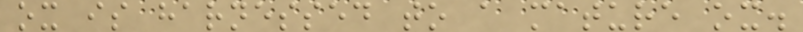ox is harnessed to a mature ox.
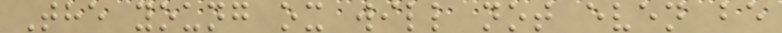The young ox will not even be
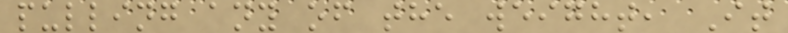pulling any of the weight, It
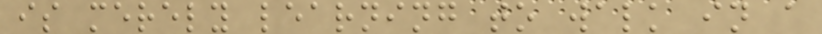is merely learning to walk in a
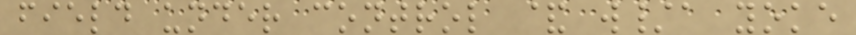field under control & w/a yoke
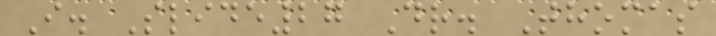I. Slide27 Dr. Thomas
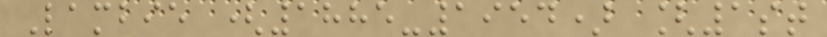Lambie (1885-1954) [1st
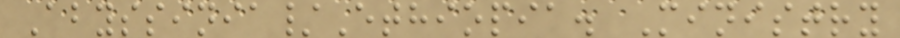Abyssinia/Ethiopia. Ministry
